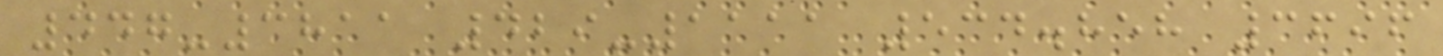447-3811 429-1111 534.858 3696
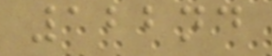122nd
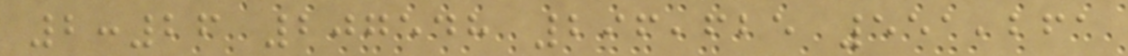2:26 207548 296,625 551,261
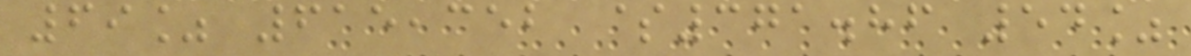69% 615,352 $371.86 54%
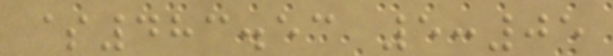$483.53 5:05
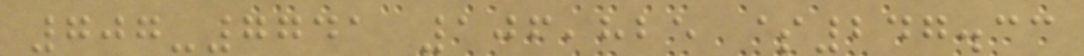707-7741 106,825 $247.33
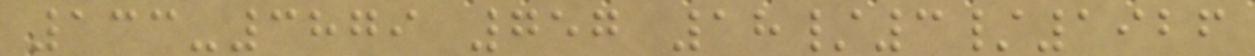133-3879 757 18/3/1926
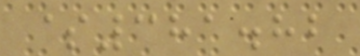$381.82
